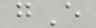gE
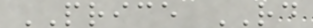PRICE RD
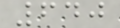640
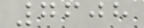7608
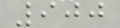900
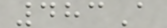483A
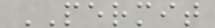PERMIT
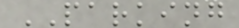PARKING
